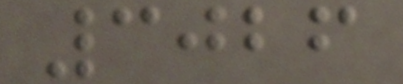3026
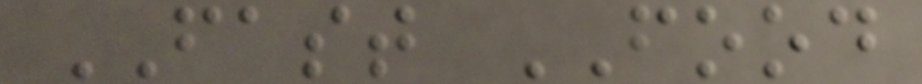FAST FOOD
